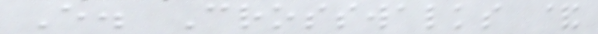E. Crosswalks &
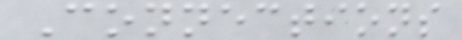Connections
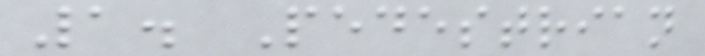1. Pedestrian
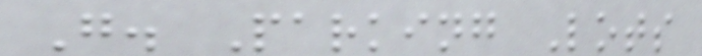G. Parking Lots
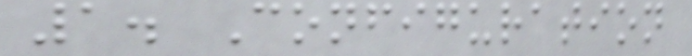1. Configuration
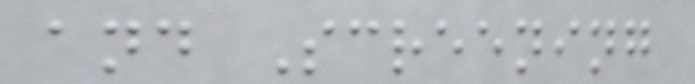and Screening
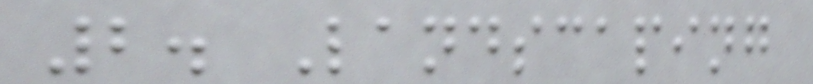2. Landscaping
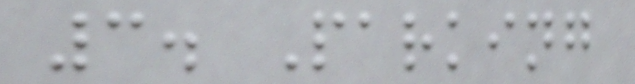3. Parking
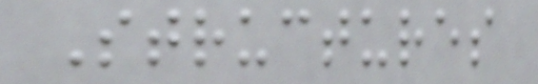Structures
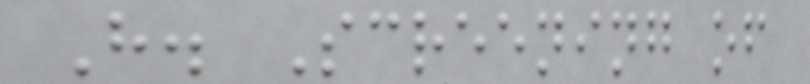H. Screening of
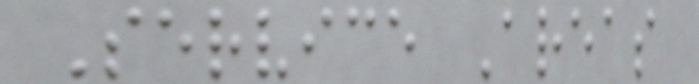Service Areas
